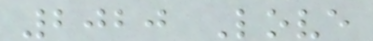2020 Love
